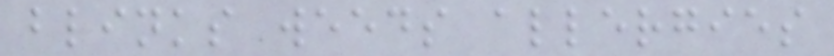blinks weeds allergies
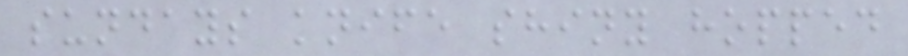sundays knife shiny hopped
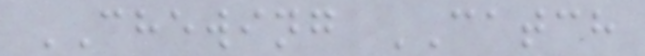CHEWING CATCH
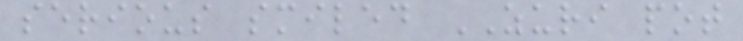serious smiled ZURI pot
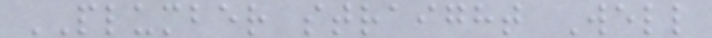PLUMBER straight Well
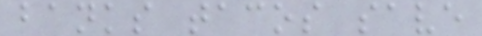banks tacos save
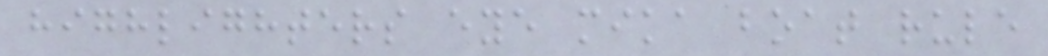highlighters eye mika boat rule
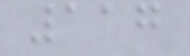117
